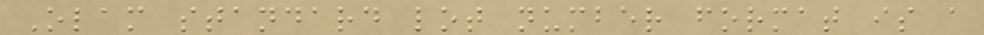Olam standard lot number format is a
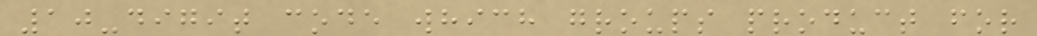10-digit code which groups product for
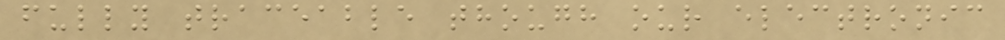fully traceable though our electronic
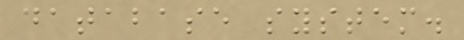database system.
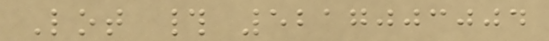Lot # 5217003004
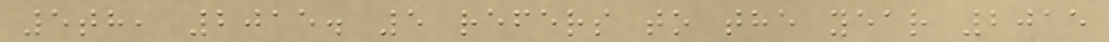5th, 2015. 5 refers to the year 2015
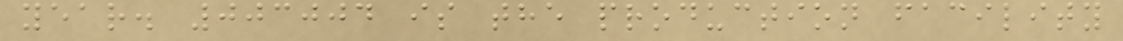year. 003004 is the production facility
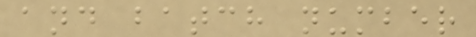and batch number
